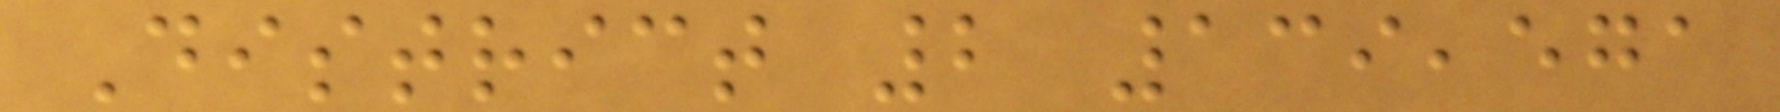District 2 139,571
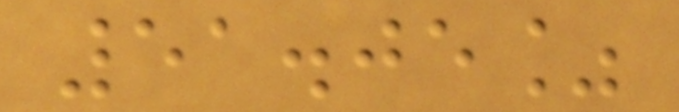51.05%
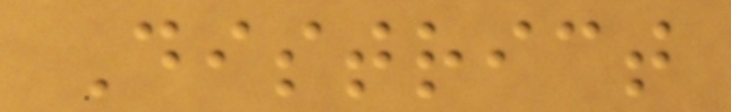District
